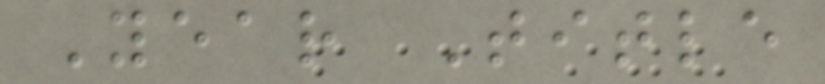Year Title
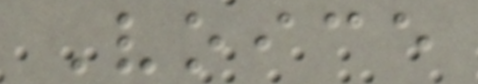Voice
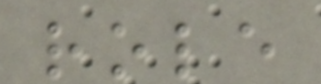role
